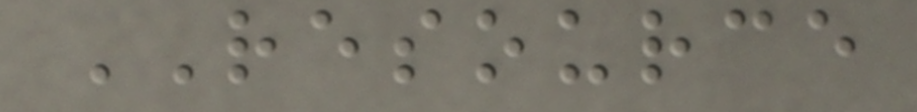RESOURCE
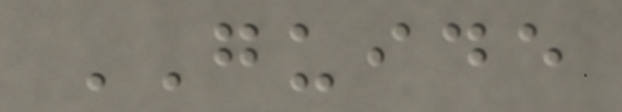GUIDE
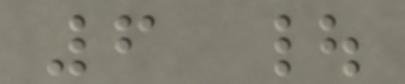6 |
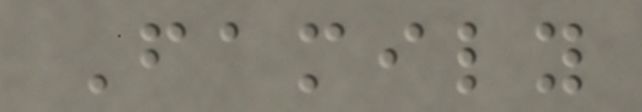Family
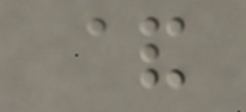&
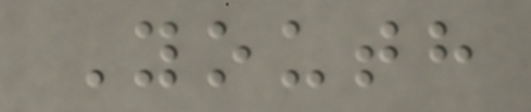Youth
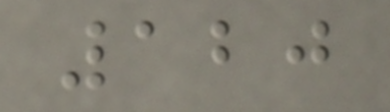120
